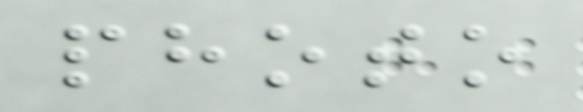photo
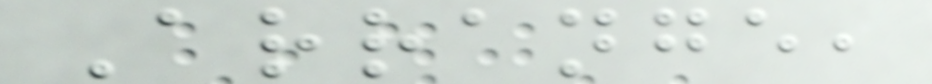Arrange,
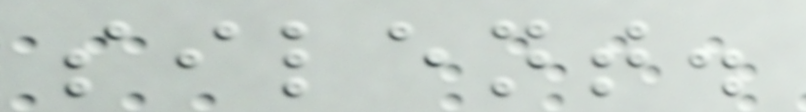silent.
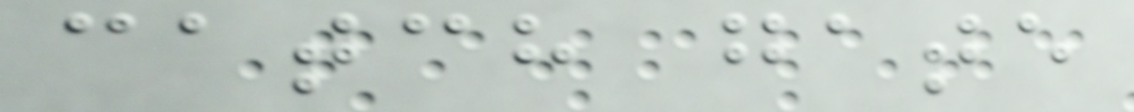catch gate
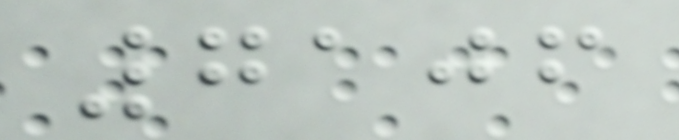7106
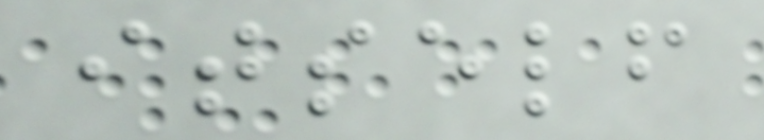itself
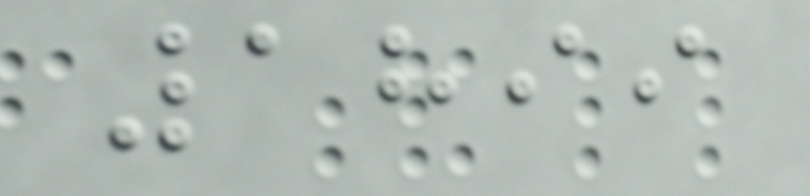1899
